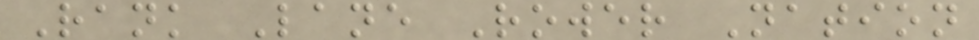Rank Lane Rower Nation
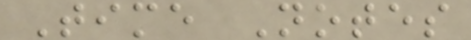Time Notes
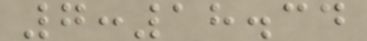7:18.34
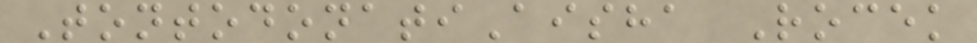TontodonatiAisha Rocek
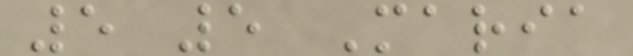5 5 Maria
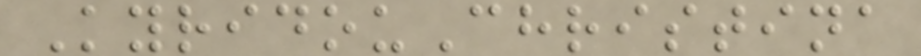KyridouChristina
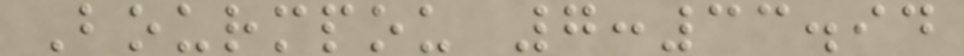Bourmpou 7:33.94
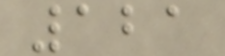121
